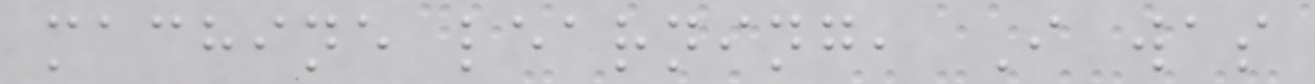machine learning, I was
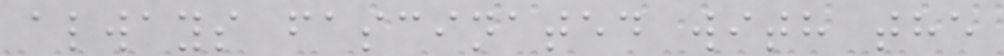always fascinated with the
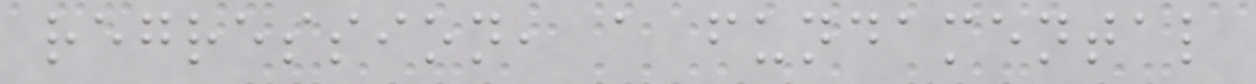regression, a fundamental
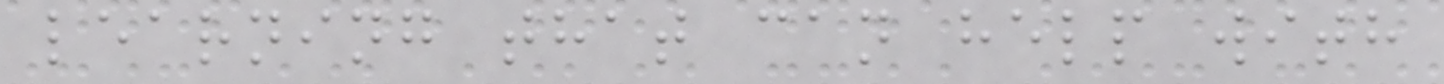learning that can help with
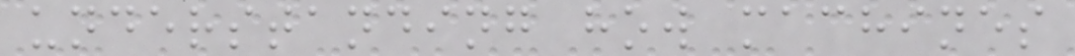understanding how machines
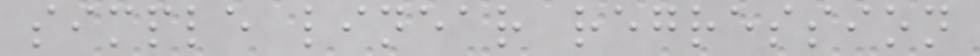simple linear regression
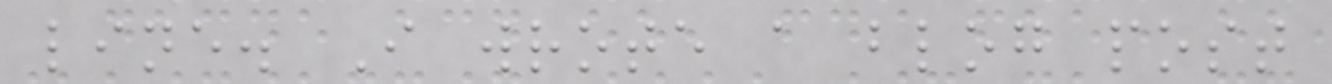line. I wrote a blog post
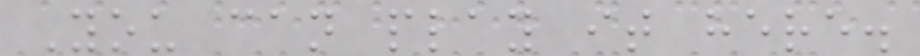You can play it here.
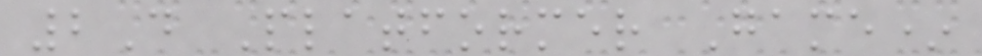2D Platformer Game*
